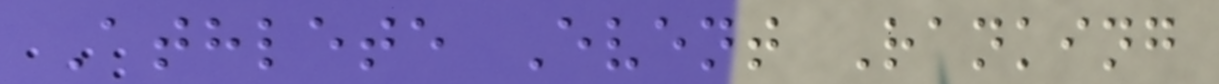Athlete Event Ranking
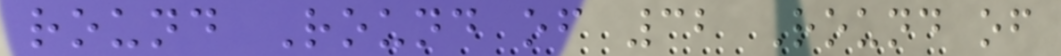round Round of 32 Round of
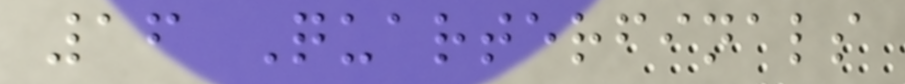16 Quarterfinals
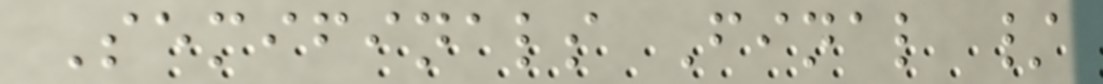Semifinals Final /
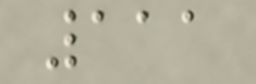111
